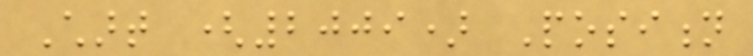Chart (2009) Position
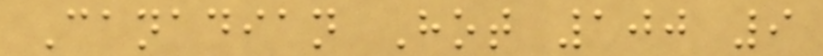Canadian Hot 100 9
